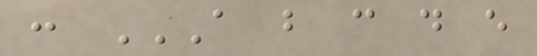: A B C D E
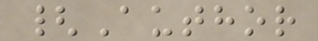{Author
